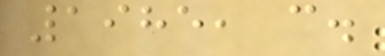1985, c.
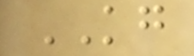KG
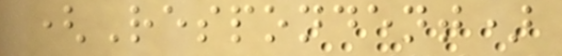(Respondent)
